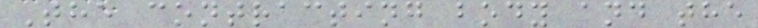The contracting body and the
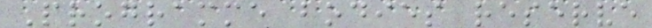Programme bodies reserve
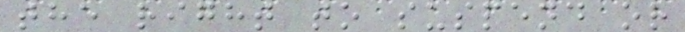the right to suspend or
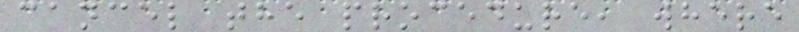cancel the procedure, where
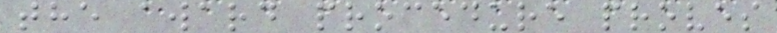the award procedure proves
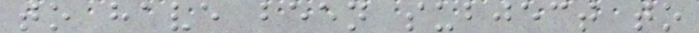to have been subject to
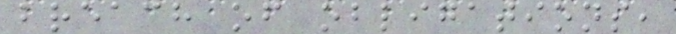breach of obligations,
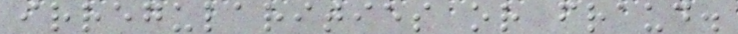irregularities or fraud.
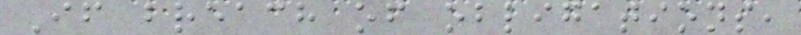If breach of obligations,
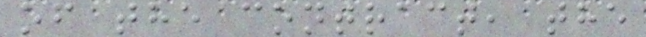of the contract, the
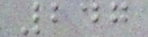247
